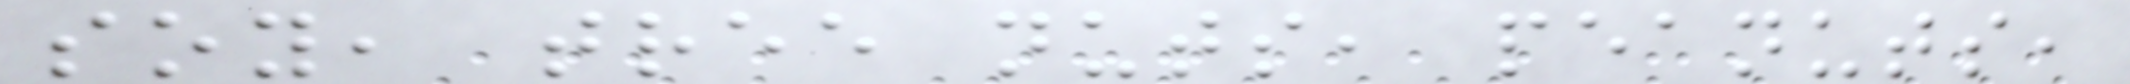soy, tree nuts, peanuts,
